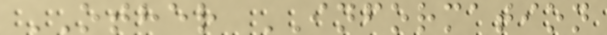OTHER INFORMATION
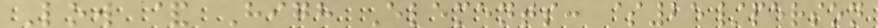Low & High Elements: $25/person
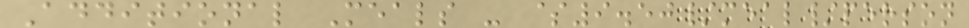Additional Meals - $9.50/meal/person
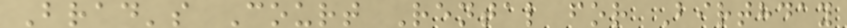Brad's Court Rental for Birthday
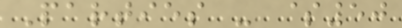Parties - $50
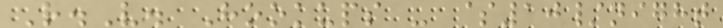R.V. Hookups - $10/night
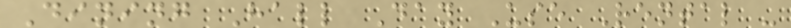Dining Hall Day Use Rental -
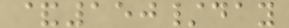&150/day
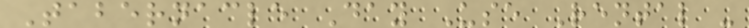Tabernacle Day Use Rental -
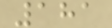181
